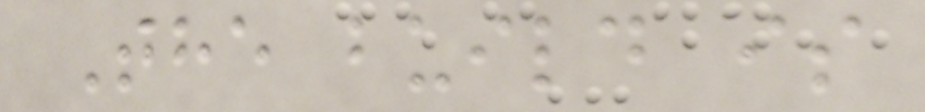The build is
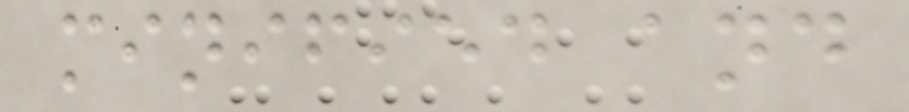minified and
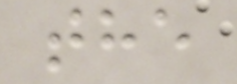the
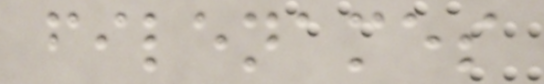filenames
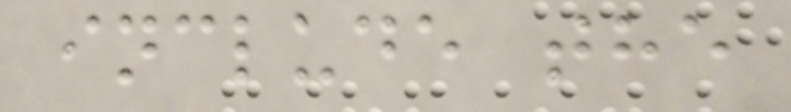include the
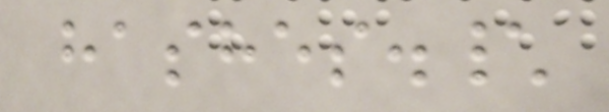hashes.\
